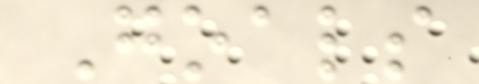Goals
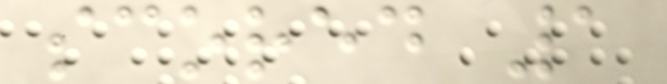scored 1
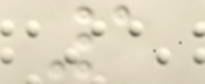1
